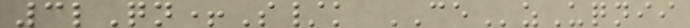3lQn+S/k CEzUqnii
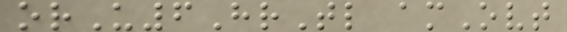orU6HrTl amOvt
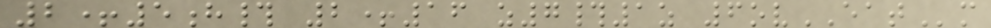2+5h# 2+16 z7#1z 6ovEATm
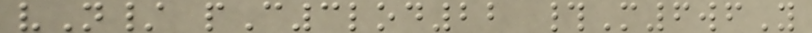vN/ pC3lod22 #M6wfY
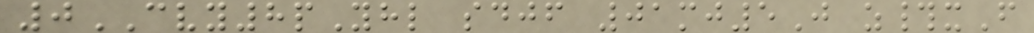0CVY8pYhl sdjf 01mj5J z#xF
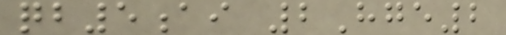qb5ai 2Hge2
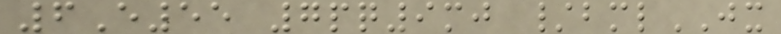6E55 7pq9mj /bmlJX
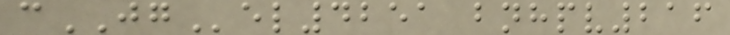cJGel4251 bnhpv216
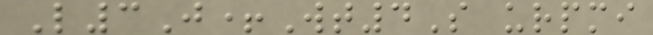L3J+Wt4S urpmi
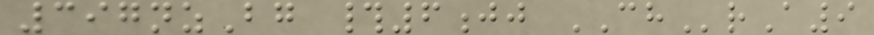397nzBg #6jj CHrA9
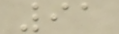91
